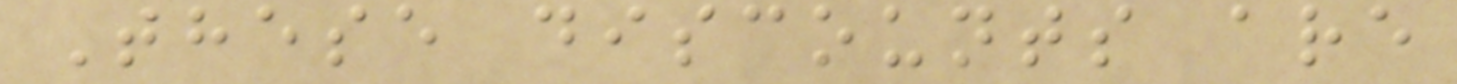These discounts are
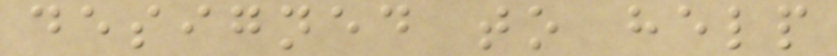designed to help
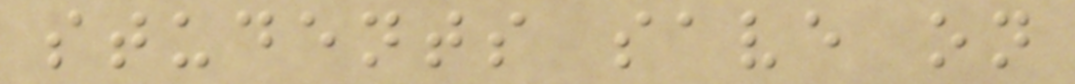students save on
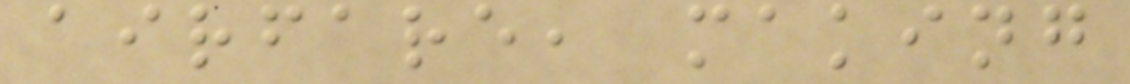airfare, making
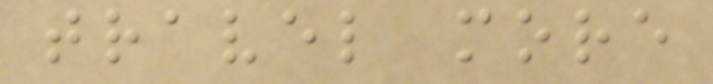travel more
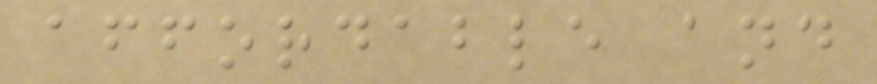affordable and
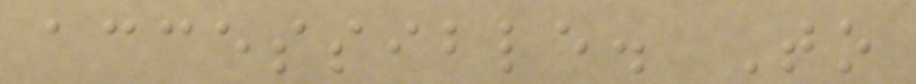accessible. To
